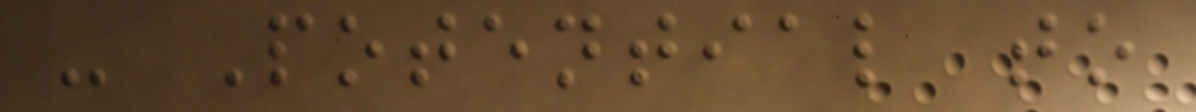- Potential to
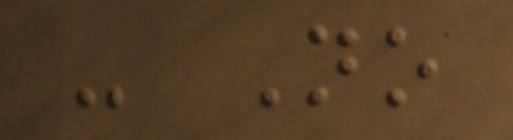- No
